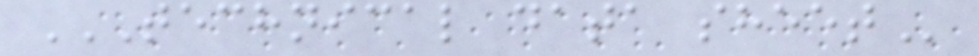TECHNICAL DATA SHEET
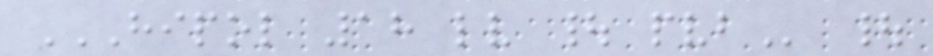HIPOL 18 LV | PVB |
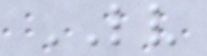LV
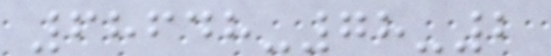68648-78-2
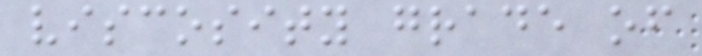viscosity grade of
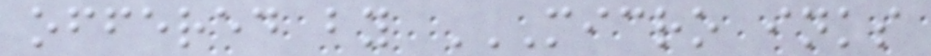offered by MICRO INKS
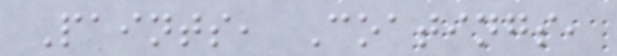Paints, Coatings,
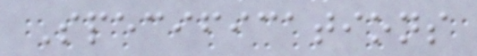Specifications
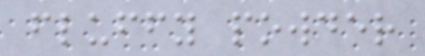fluffy powder
